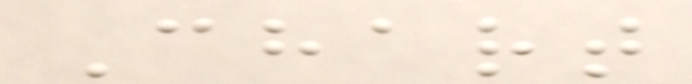Chart
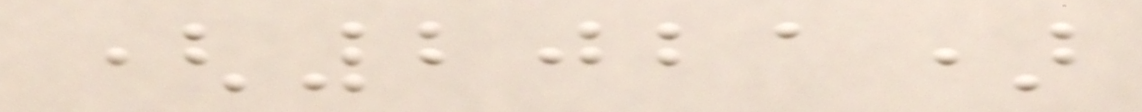(2021)
